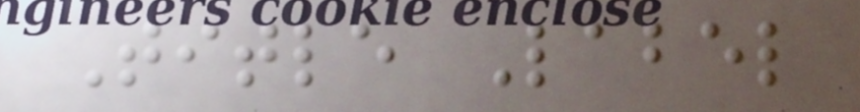Title Label
